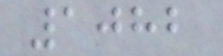1082
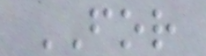FOR
